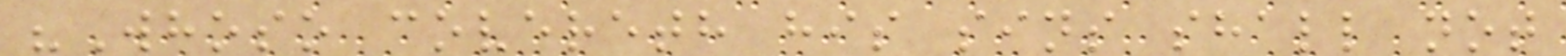"Whoso covereth his sins shall not
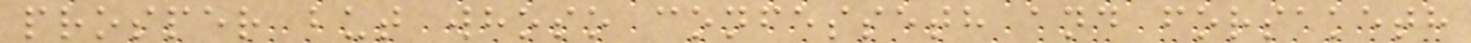prosper but whoso confesseth and forsaketh
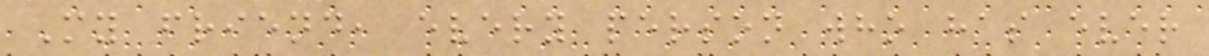My friend, every person who has ever
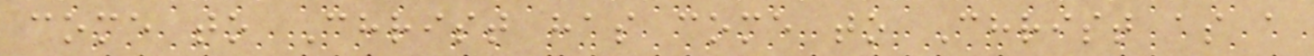come to Christ has come to Christ as a
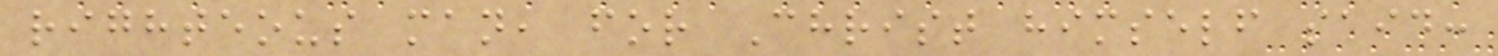righteous man, for Christ himself said:
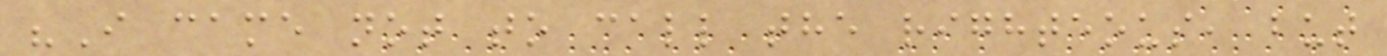"I came not to call the righteous, but
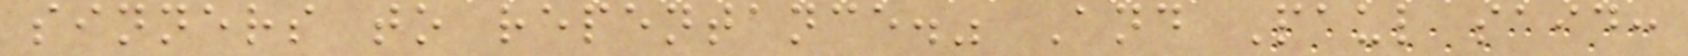sinners to repentance." And Paul said:
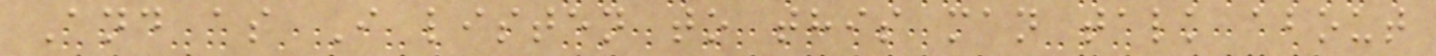And as I listen to this man talk about
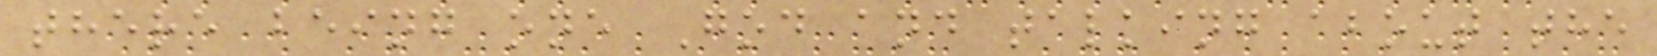there being one God and talking about the
